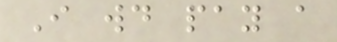I would pay a
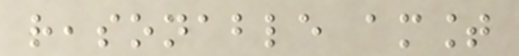reasonable amount
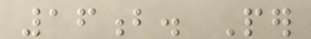16b. Per
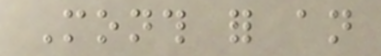Month for an
